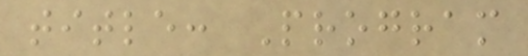title: Program
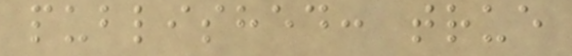published: true
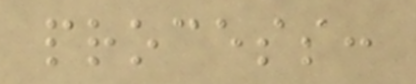process:
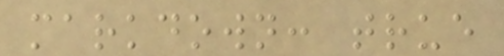markdown: true
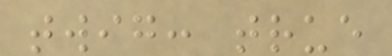twig: true
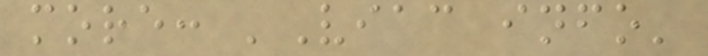more: 'Viac info'
